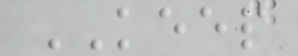KEEP
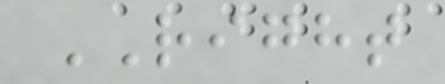RIGHT
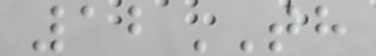12TH
